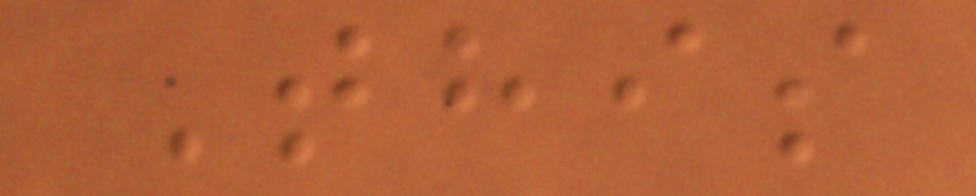This
